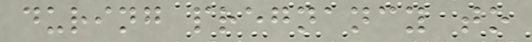during pregnancy to
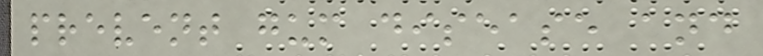prevent gum disease and
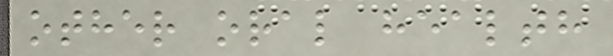other oral health
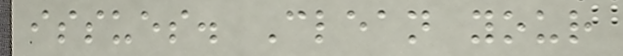issues. Clean your
